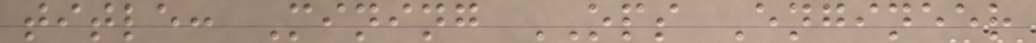title: Mining OPS Engineer
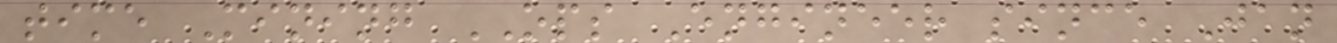time Mining OPS Engineer since Jan
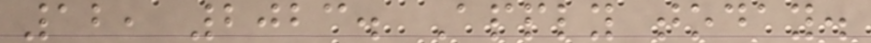12, 2023. Apply today.
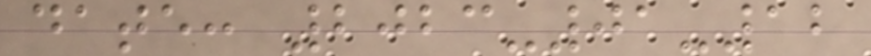date: 2023-01-12
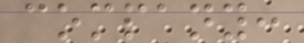company:
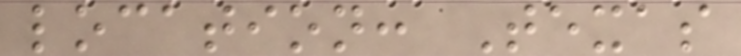location: Texas
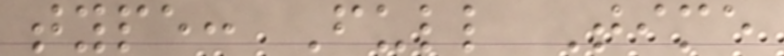type: Full Time
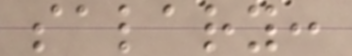salary:
